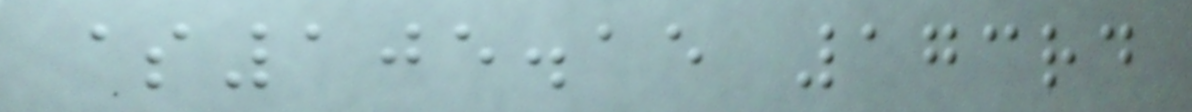$105.15 173rd
